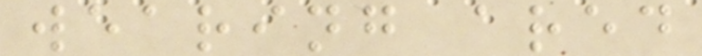wearing ared
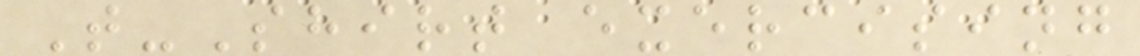T-Shirt exercising
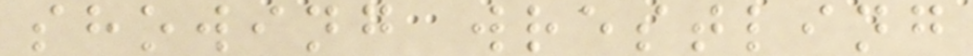showing wrestling
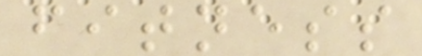fitness
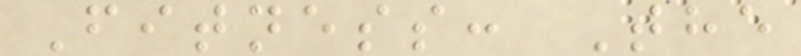Fitness: The
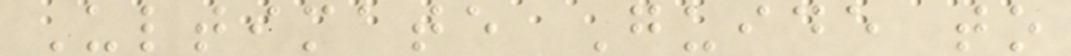Ultimate Guide to
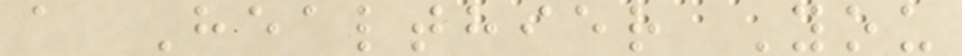a Healthier You
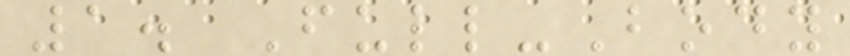1. Full-Body
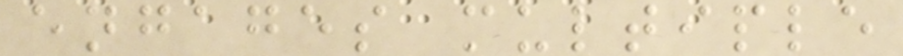engages multiple
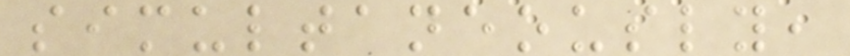simultaneously,
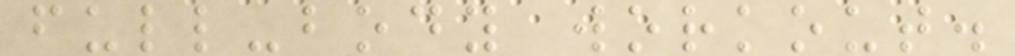full-body workout.
